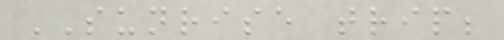SUNRISE trip;
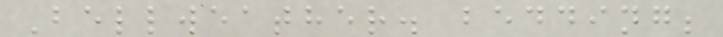Bellweather. bedding;
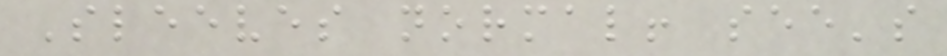Sleeves normal! see's
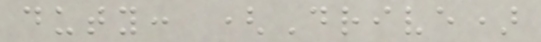duty: (Drive)
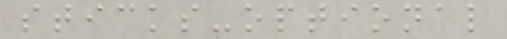sticks-optional
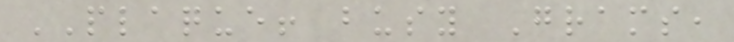PLAQUE! busy Grams,
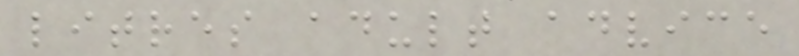litres adult advice
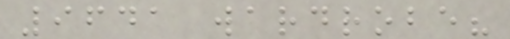9641 wardrobe?
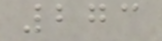273
